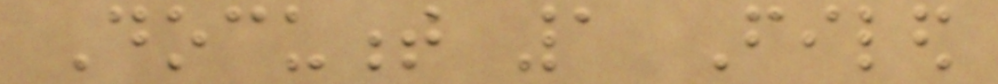Document 1 Filed
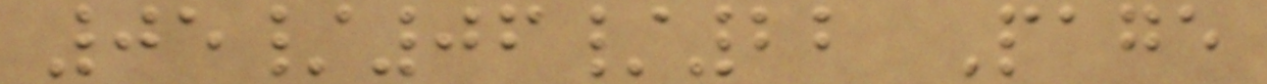05/06/22 Page
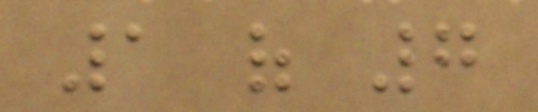1 of 7
